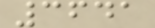3641
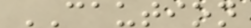CAUTION
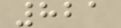821
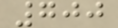700
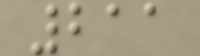211
